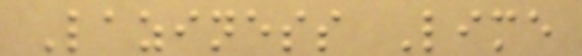Laziness Lime
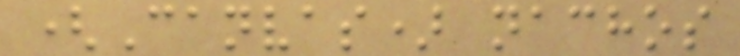(Canvas) nachos
